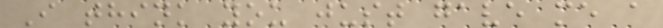I think you just gave me a
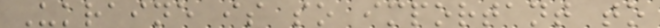Ukraine is so important to
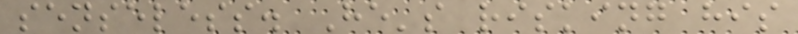senseless. He's risking his
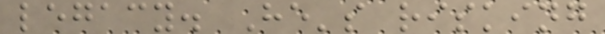legacy. He's risking
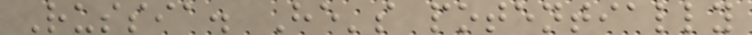Russia. He's potentially
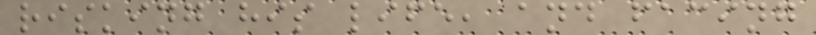risking his life, and facing
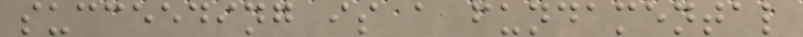succeeding is a fundamental
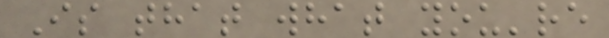Is that what you're
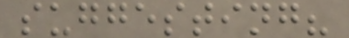suggesting?
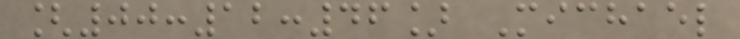[00:12:46] Michael
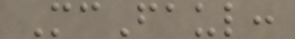McFaul:
